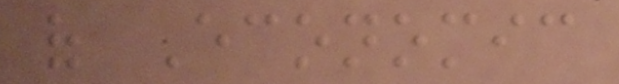of Economic
